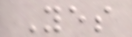Yes
